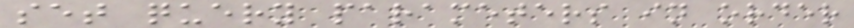set query parameters in order
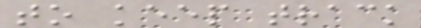to keep track
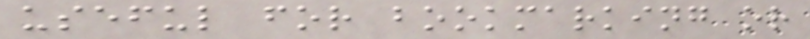useful for bookmarking or
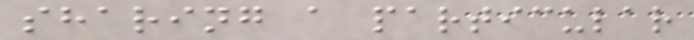sharing a particular
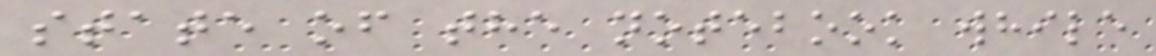state of the notebook while
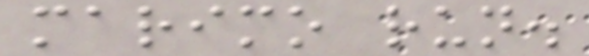marimo run.
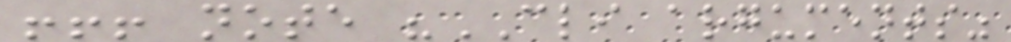!!! note "CLI arguments"
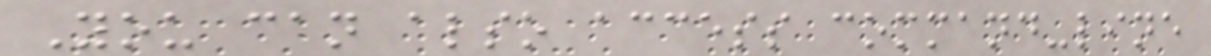You can also access command-line
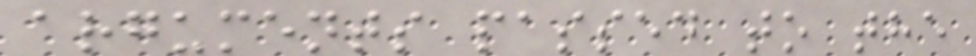arguments passed to the
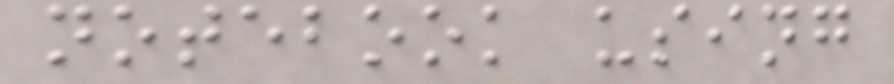notebook using
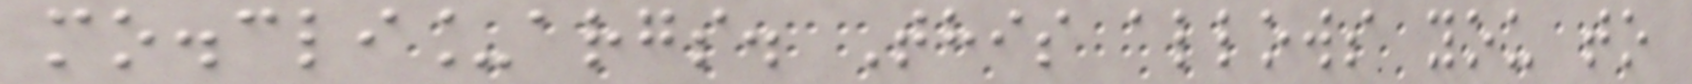mo.cli_args. This allows you to
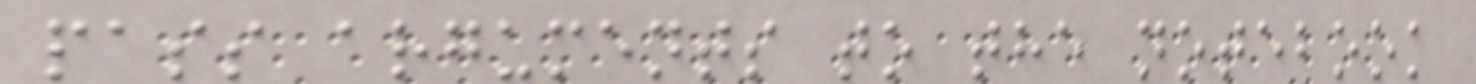pass arguments to the notebook
